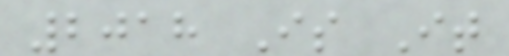2018 Is It
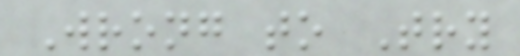Wrong to Try
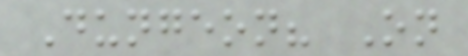Dungeon? On
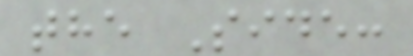the Side:
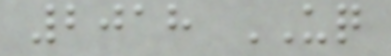2018 UQ
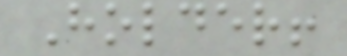Holder!
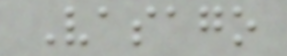Vasago
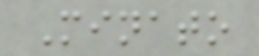Minato
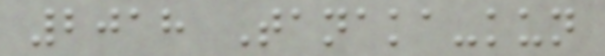2018 Tanaka-kun
